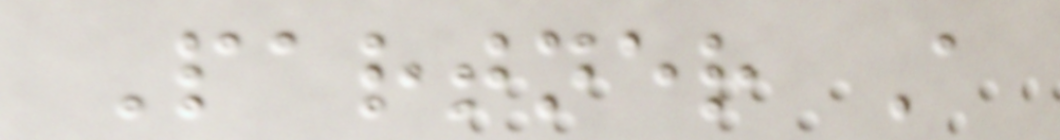Partner A
